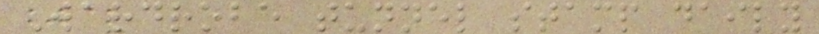Wardrobe tunnel stamp daily
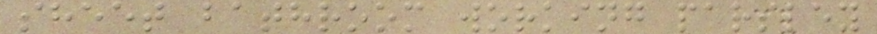sheet bathroom working parsley
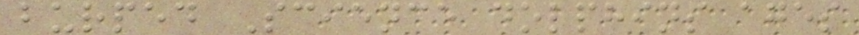burped Science dolphins ages
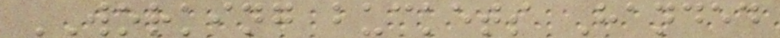WORKING buckets Handed
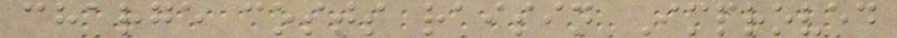charge costs raisin Improved
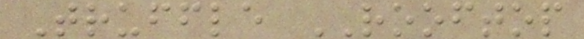Truffle ROOFTOP
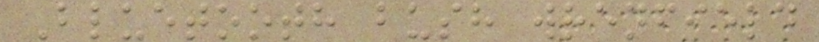Bluetooth bush wrenfield
